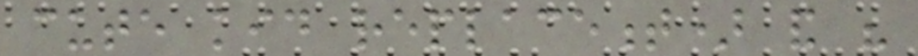cute kid replacement) and his
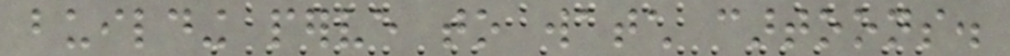building perve to watch cartoons.
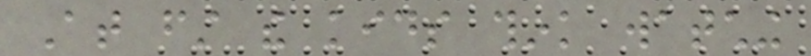At first the kids think watching
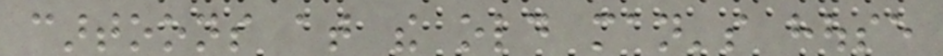cartoons at the old man's house
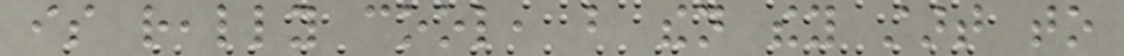is really cool, but then they start to
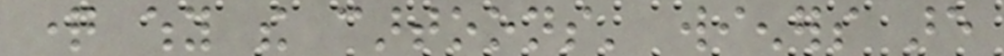question why the cartoons' wieners are
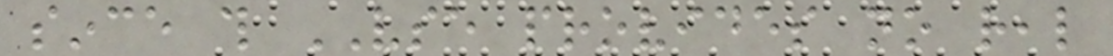since this VSE provides no real
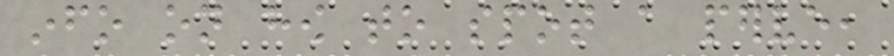info on how to spot a perve,
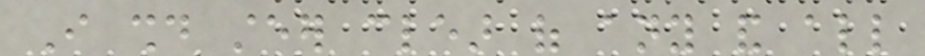I should steer clear of any and all
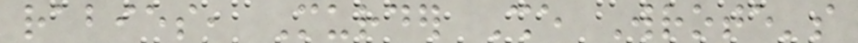rabies, Murder She Wrote's
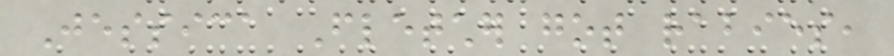Jessica Fletcher got rabies,
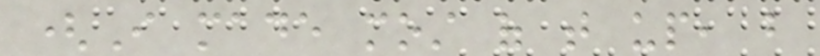(I made most of that up, but
